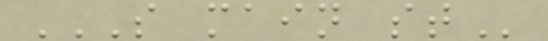S MAIN ST
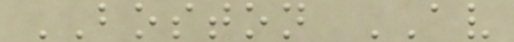BOSTON AV
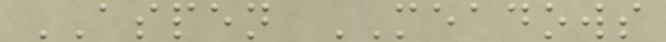ASPEN MEADOWS
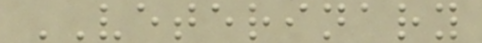VETERINARY
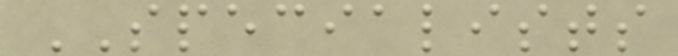SPECIALISTS
